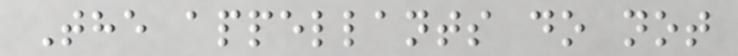The appellants do not
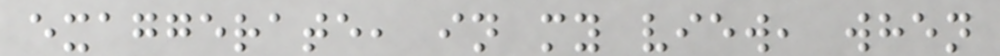exaggerate, in my view, when
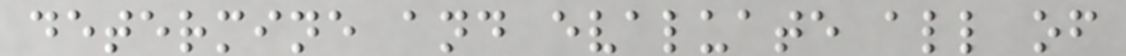determine and evaluate all of
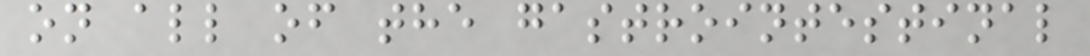on all of the gastrointestinal
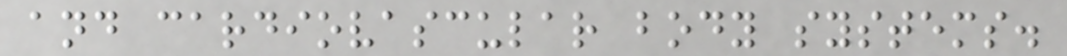and cardiovascular body systems.
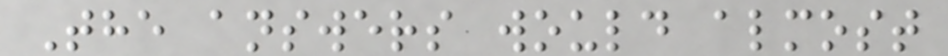The answers would almost
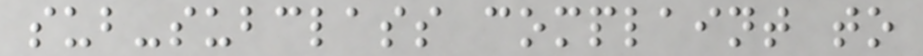sub-subclass complaint to
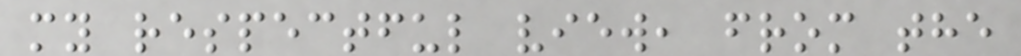my respectful view, from the
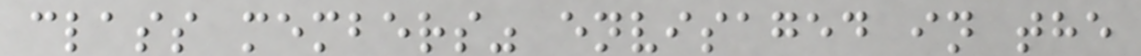class members" envisaged in the
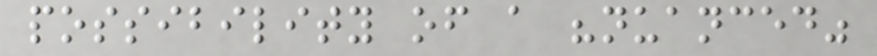possibility of a "nuanced"
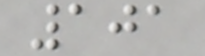101
